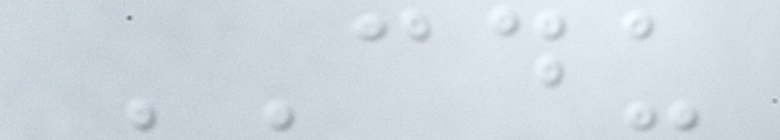CDU
